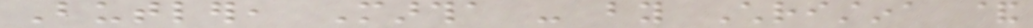Butler, Martha - by Christina &
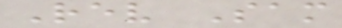Rev Sam
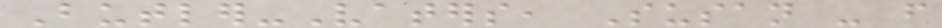Butler-Vaters, Susan - from
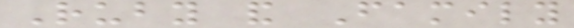Ruby and Family
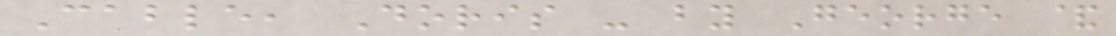Cable, Doris - by George &
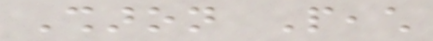Sharon Peach
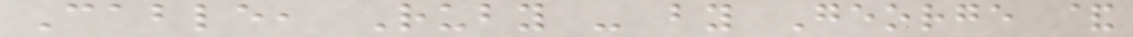Cable, Ruby - by George &
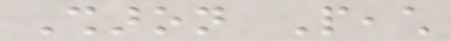Sharon Peach
